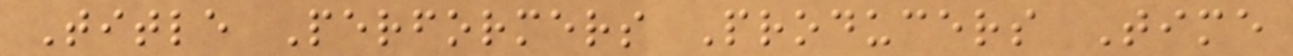Title Performers Producers Time
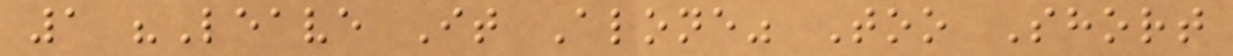1 "Leave It Alone" Too Short
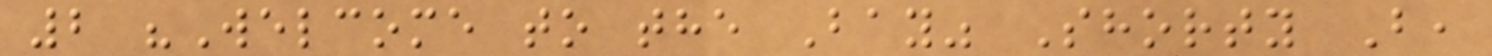2 "Welcome to the Bay" Shorty B,
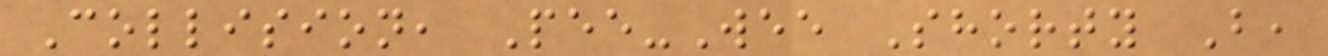Collision, Pee-Wee Shorty B,
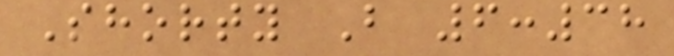Shorty B 6:38
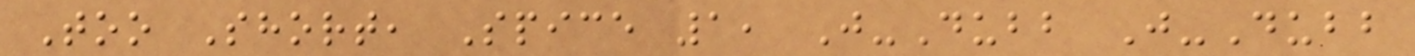Too Short, Spice 1, J-Dubb J-Dubb
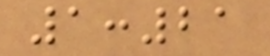1:21
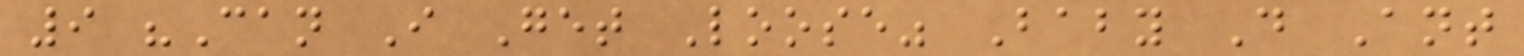9 "Can I Get Loose" Baby D Ant
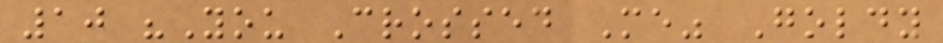10 "You Crossed Me" Goldy
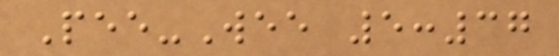Pee-Wee 5:37
